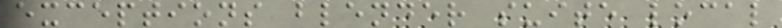exceptions blender suite local
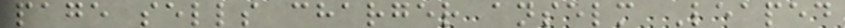page sells charger anselm Leaped
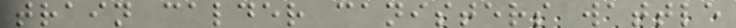train calder canisters wattle
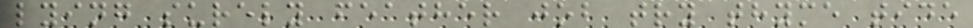lying surely feather job try thyme tide
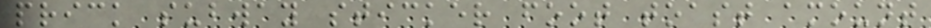prick subway sticker foot toast amount
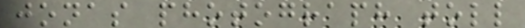jonas photograph toll
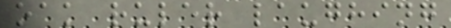oak ruler laughing
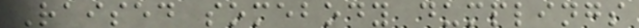Raised somebody dumplings
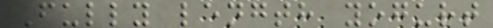Fully length yogurt
